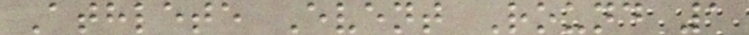Athlete Event Round 1
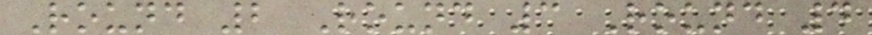Round 2 Round 3 Round 4
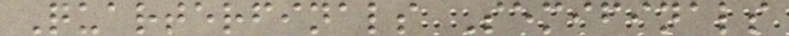Quarterfinals Semifinals
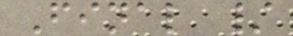Final /
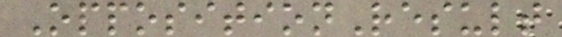OppositionResult
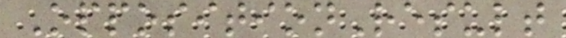OppositionResult
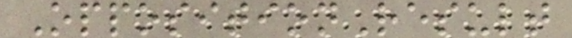OppositionResult
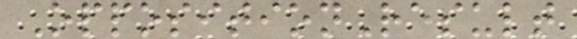OppositionResult
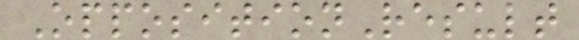OppositionResult
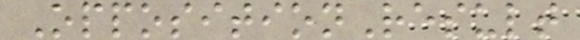OppositionResult
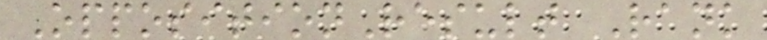OppositionResult Rank
